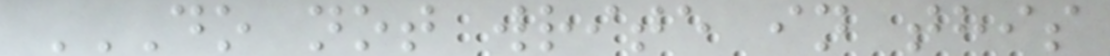DO NOT WRITE IN THIS
